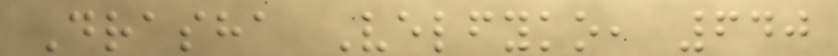Drasha Velfyko, 640
